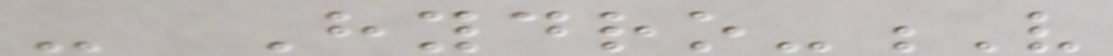- Hydro-V
